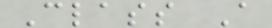Class A
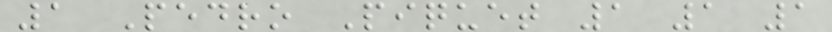1 Pedro Piquet 1 1 1
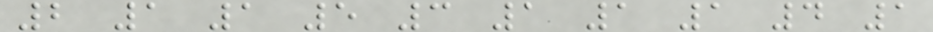2 1 1 5 3 1 1 1 4 1
